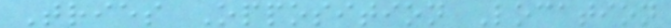Tries Opposition Location
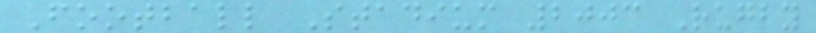Football Stadium 2003 Rugby
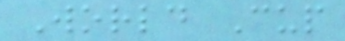World Cup
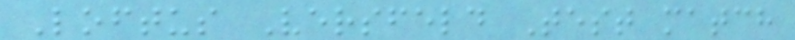Loftus Versfeld Test match
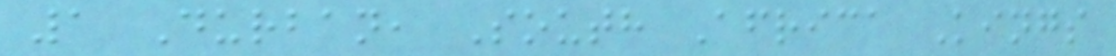1 Durban, South Africa Kings
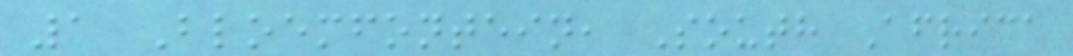1 Bloemfontein, South Africa
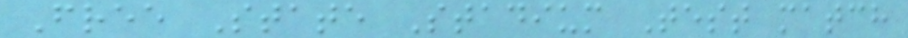Free State Stadium Test match
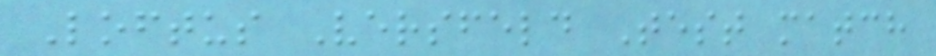Loftus Versfeld Test match
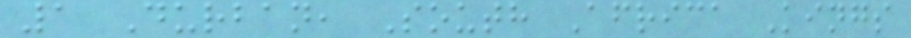1 Durban, South Africa Kings
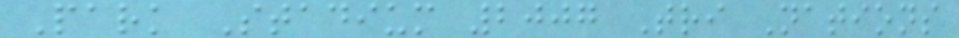Park Stadium 2007 Tri Nations
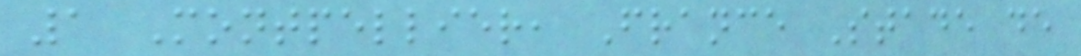1 Montpellier, France Stade de
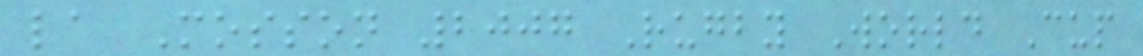la Mosson 2007 Rugby World Cup
